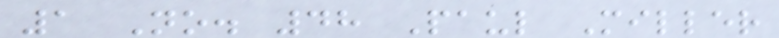1 No. 48 Paul Miller
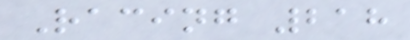Racing 218
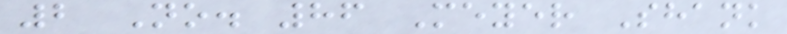2 No. 86 Meyer Shank
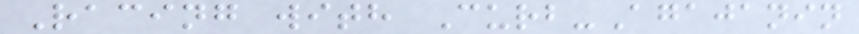Racing with Curb-Agajanin
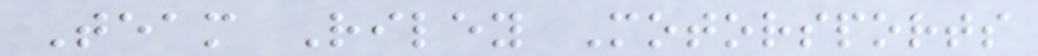Team Riley Motorsports
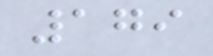179
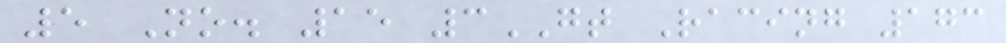5 No. 15 3GT Racing 173
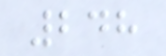248
